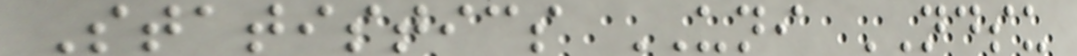Statistics UNI NDSU
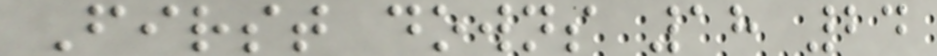First downs 18 24
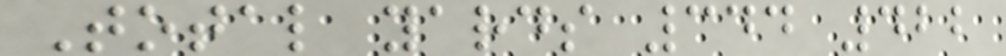Total yards 344 422
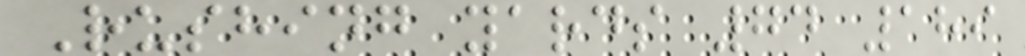Rushing yards 74 189
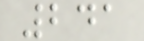241
